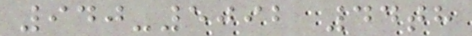940-5092 44th
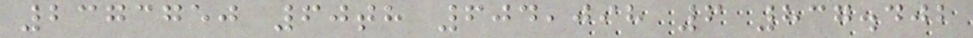2373750 60th 604,098 6 837.402
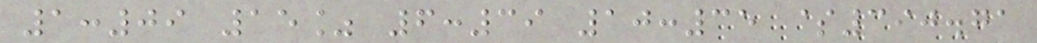1:09 15% 6:39 10:35 $390.71
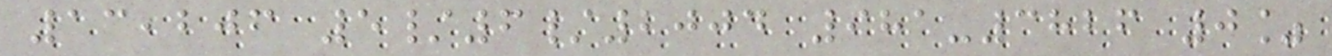13,206 5/6/2004 981-3826 0%
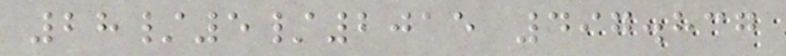28/5/2015 497.837
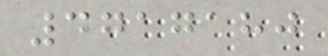4717180
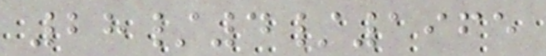28/4/1965
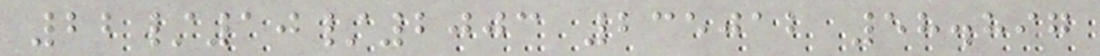22/10/2003 235012 58.897
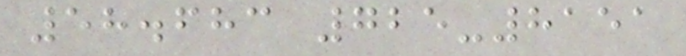58.683 725-8151
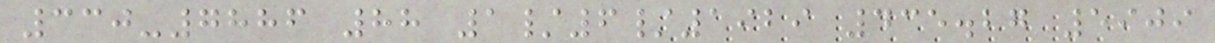330-7886 88 1/6/1929 435.27 5909
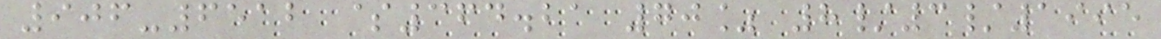906-6512 $364.21 70% 8/3/1995
